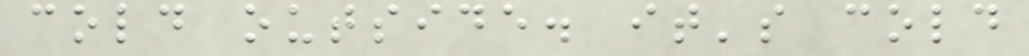cold outside. it's cold
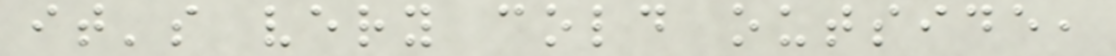it's very cold outside,
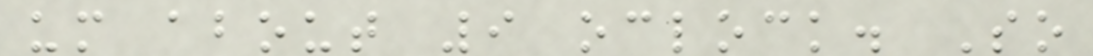um about 9 oclock. So
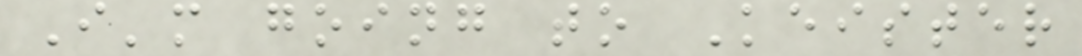I'm going to Keister
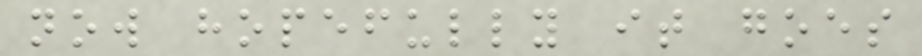now hopefully it goes
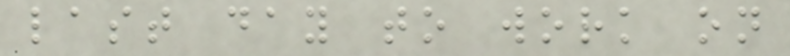last day to work on
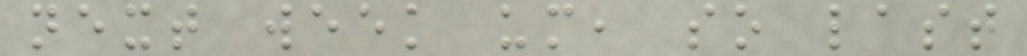next week um, so last
